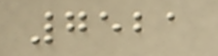7521
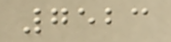7523
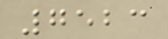7523
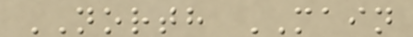NORTH MAIN
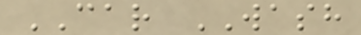CAR WASH
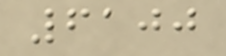6100
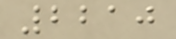2210
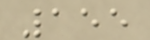155
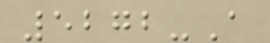5272-A
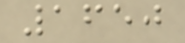1650
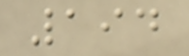194
